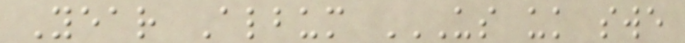Year Album US UK SWE
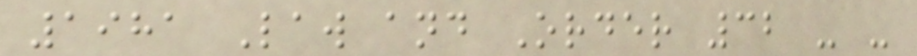1981 Law and Order 32 - -
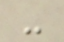-
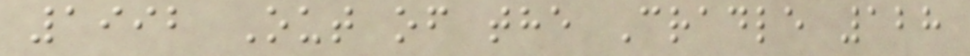1992 Out of the Cradle 128
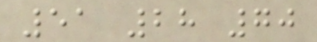51 28 70
